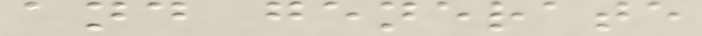and generate
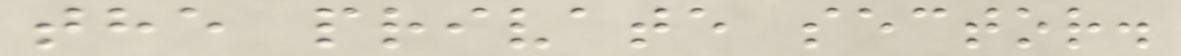the private sector.
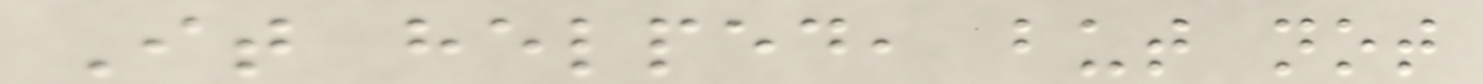It helped, but not
